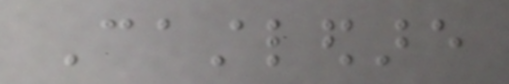Castledare
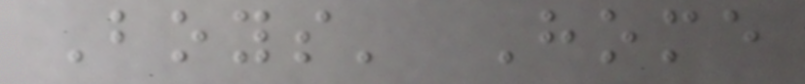Boys' Home
